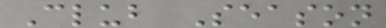Club Season
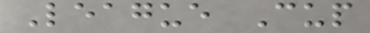League Cup
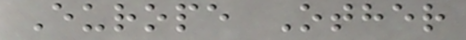Europe Other
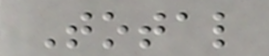Total
